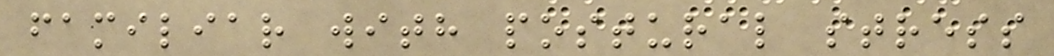familiar with postural stress
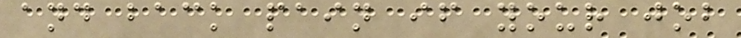and back pain if your job
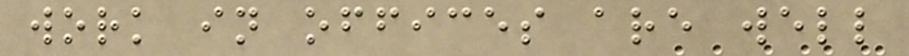work in offices are well
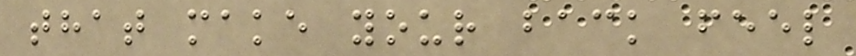that make your back feel
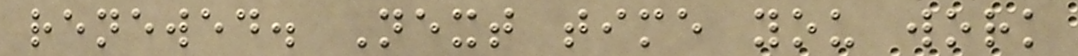renewed. Next time you work
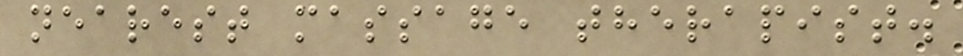nearest massage therapist.
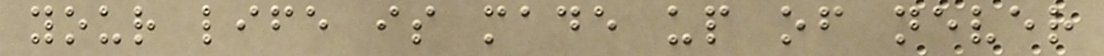your life is made up of never
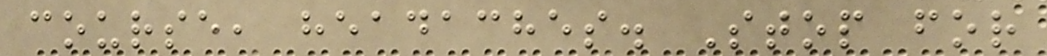course, headaches. Stop for
